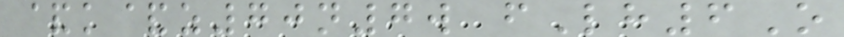&k&z70n7w fLh6O
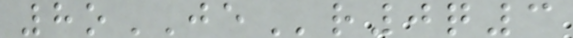8oJEr0q3
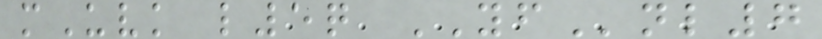mUvk l5q YFnl7
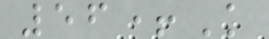56+K
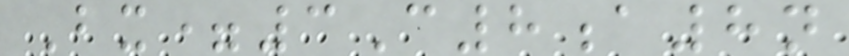Bx=3C8a8n
